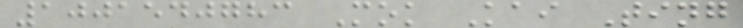1001540783 Mok Kai Ting
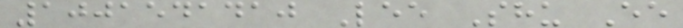1001541410 Lee Shu Ee
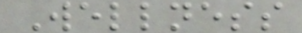Wellness
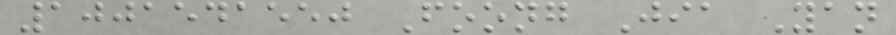1001541550 Foong Jia Yan
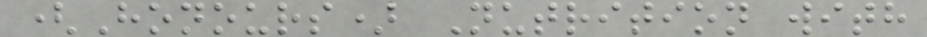(Honours) Nutrition with
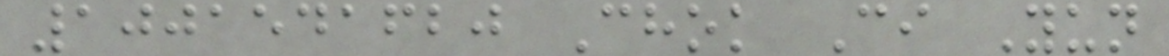1001541620 Chok Ci Yun
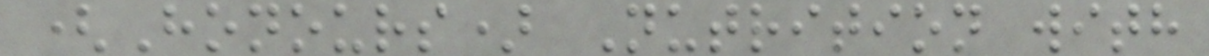(Honours) Nutrition with
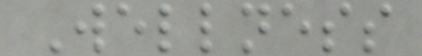Wellness
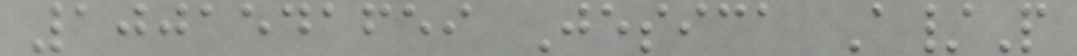1001541659 Jesica A/P
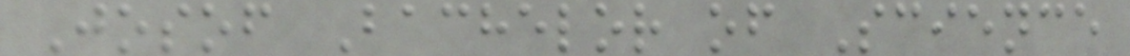Josof Bachelor of Science
